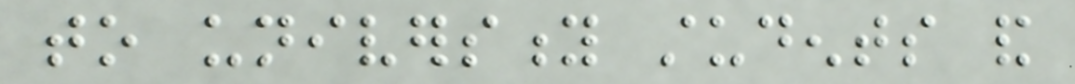to university students and
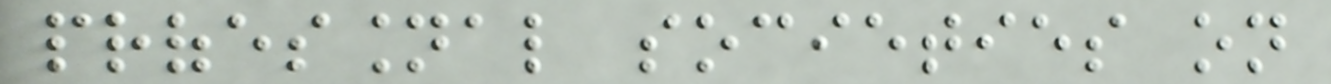professional societies on
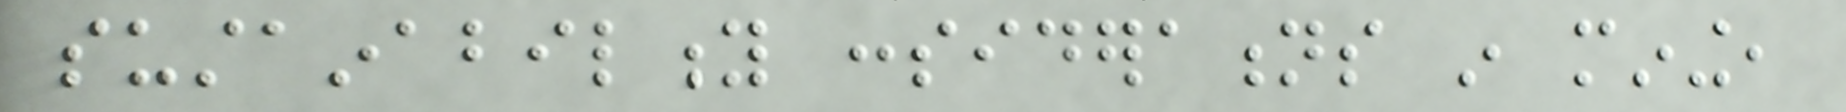sustainability considerations in mining,
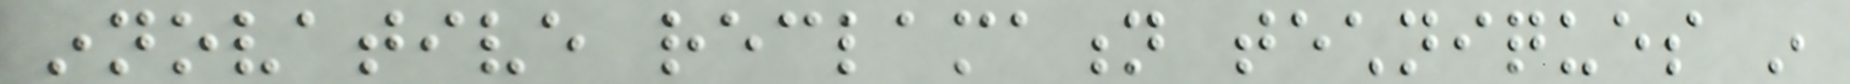innovative reclamation techniques in
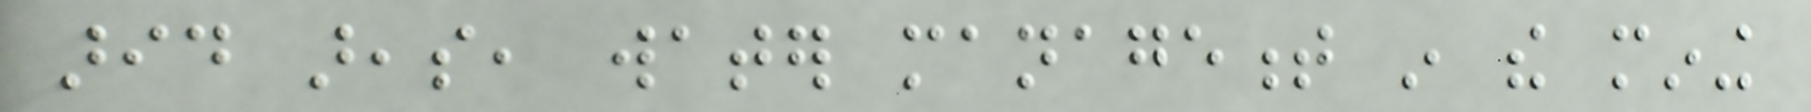arid areas, water management in the mining
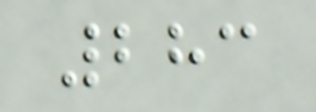283
